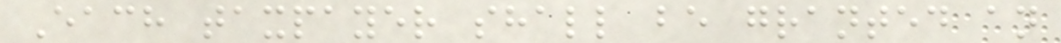Each taxpayer shall be granted an
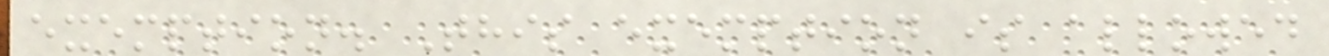exemption. This exemption is allowed
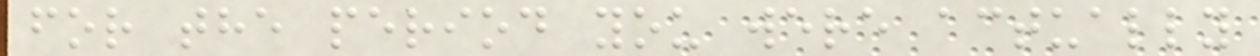for the period you were actually
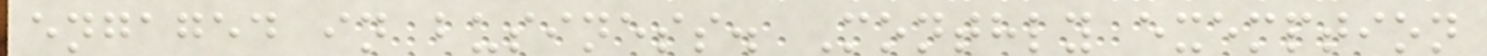engaged in business. Monthly exemption
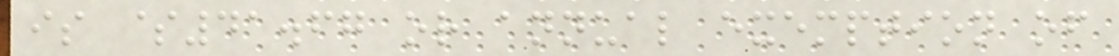is $41.67 or annual exemption of
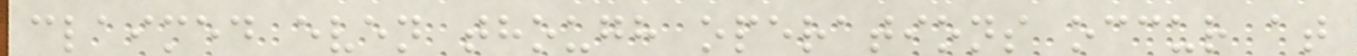claimed even though operations occur at
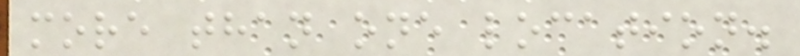more than one location.
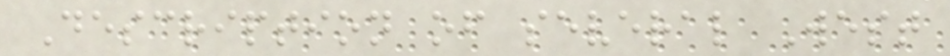Description of several West
